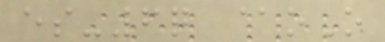es-6q @oO
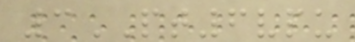3PT6vpu
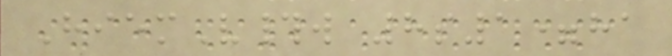HiemV#w 8s1=ha
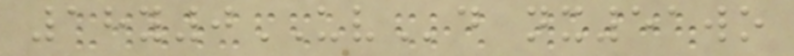18y0UVd nx51wo
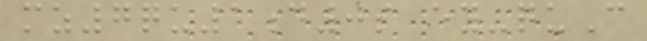mz7qu1d0s ey-quC
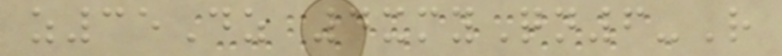z35Dz 4xmyQn6-R
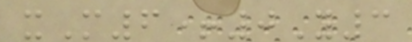xM6+0Y3
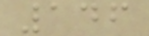146
